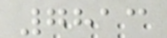7813
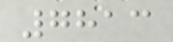7813
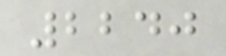2240
